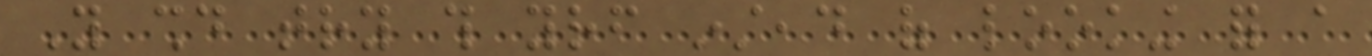You should try this yourself instead of looking for a
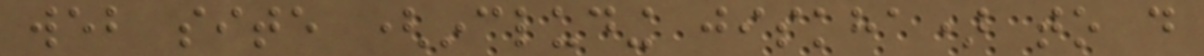web site (including jiskha) to do
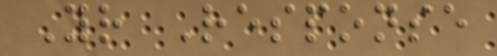Your Response
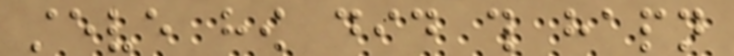steve how did this hapn
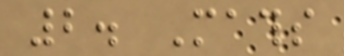2. Maths
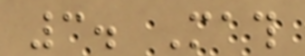3. Math
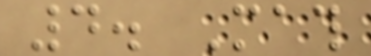4. Math
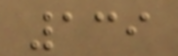139
